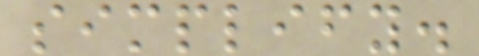simplify.
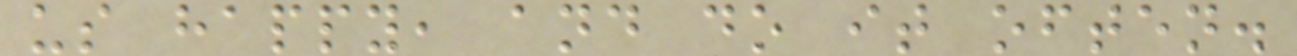us happy, and do it often.
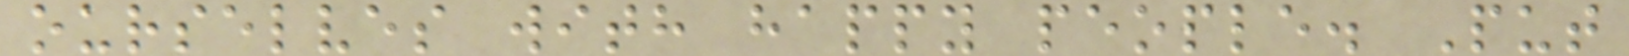ourselves with happy people. Put
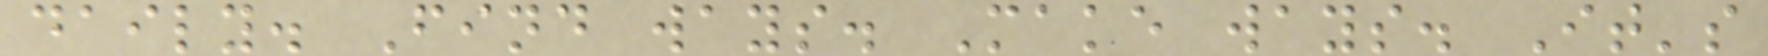daily. Find ways. Make ways. It's
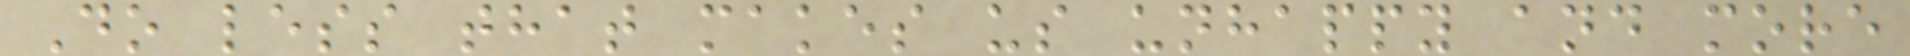Do less that makes us unhappy and more
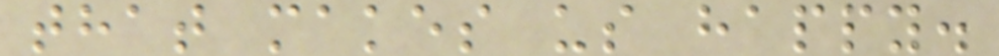that makes us happy.
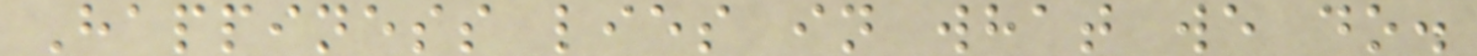Happiness lies in what we do.
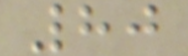80
